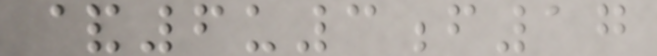&6u3f17
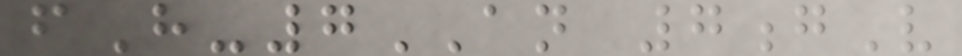fH-7AN 7gV
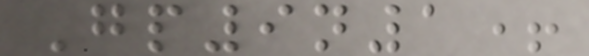Gp9n1+
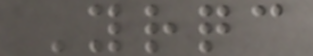Yrqc
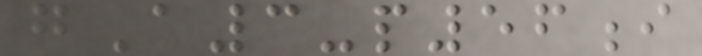gA3-p56i
